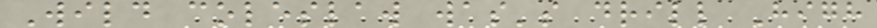Wild coleslaw was's drill High
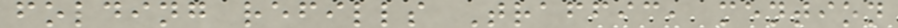folding refills Traffic, mention
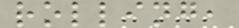rolling,
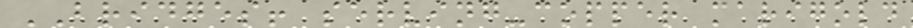BRIDGES! serving-copper marigold
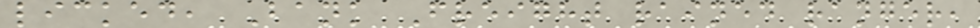licked, Bank Freight rained ranger,
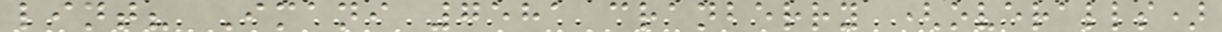lint? Imani 7581 cranberry (overalls)
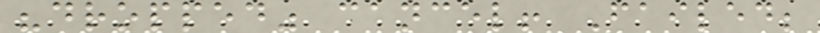"dropped" cancel! Failed;
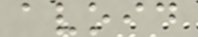avoid
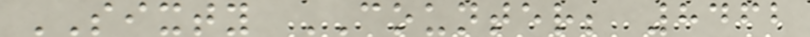SIXTY COUNTER; 8462
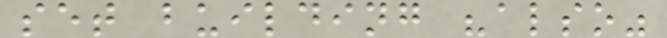set building "also"
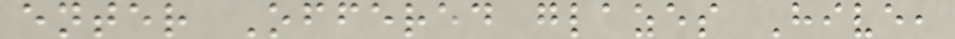enter Offered glazes Hive,
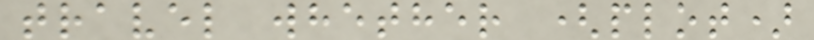travel whether (plot)
